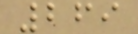269
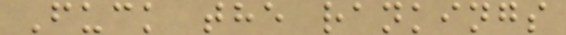Fuck the rankings
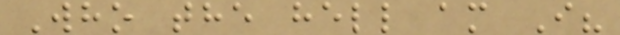Who the hell am I?
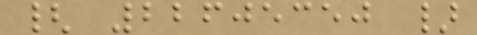{ 22605350 }
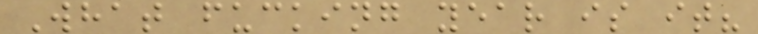What fucking year is it?
